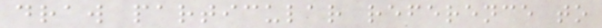draw particular reference to
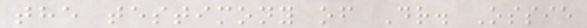the testimony of Dr. Ossie
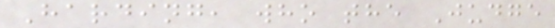Harding, who the Judge
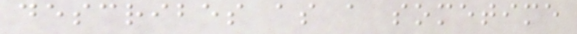describes as a sometime
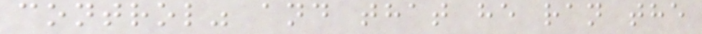control" and that he ran the
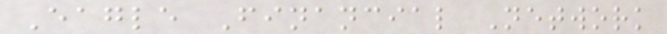Eagle Financial Network
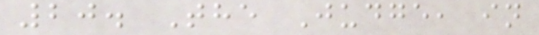20. The Judge, in
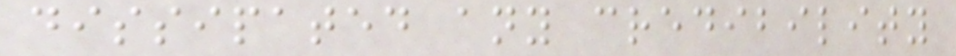dissipated any credibility
